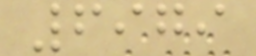6979
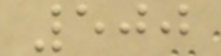500
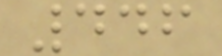446
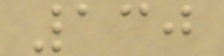130
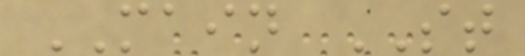MAIN ST
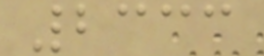2333
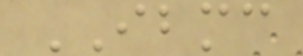IBMC
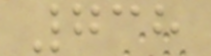738
